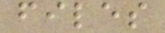files
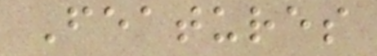Features
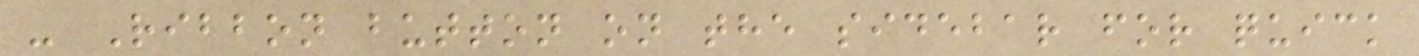- Ribbon button on the sidebar for quick
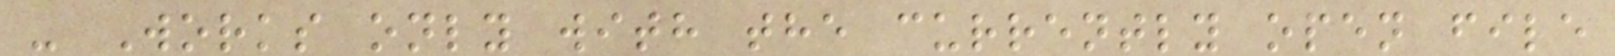- Works only with the currently open file
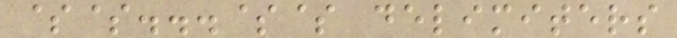$$...$$ delimiters
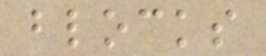blocks
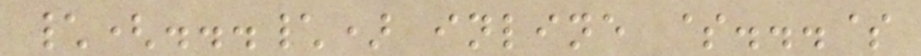\(...\) inline $...$
